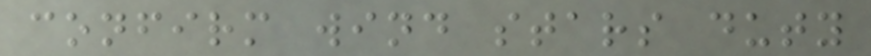confirm wind stars duty
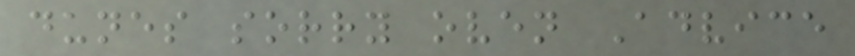dunes sorry oven Advice
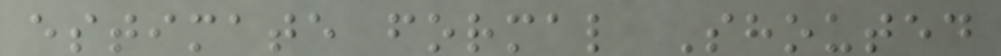estimate formal Shouted
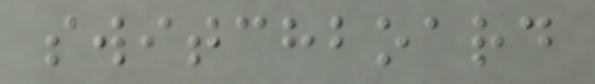switchboard
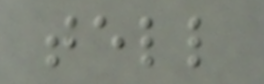tell
